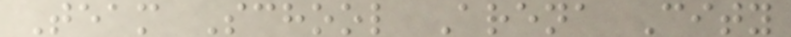Team School Arena City
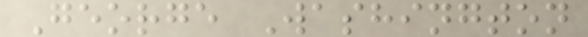George Washington
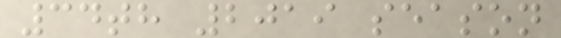34th 2019 season
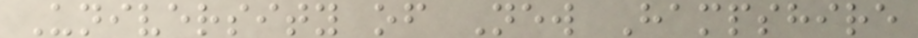University of New Hampshire
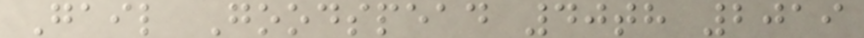Gail Goodspead 40th 2019
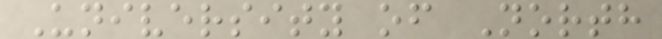University of North
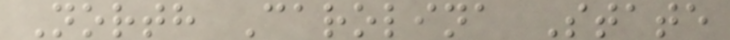North Carolina State
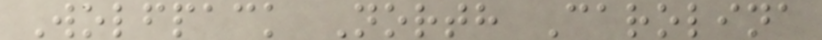Wolfpack North Carolina
